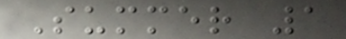Summer 1
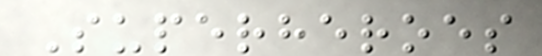Superheroes
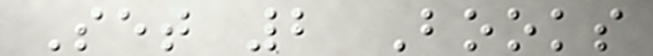Set 2 Books
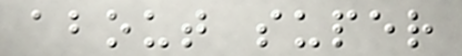about super
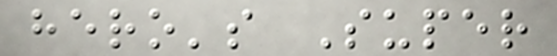hero's Super
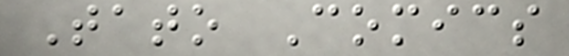Tato Comics
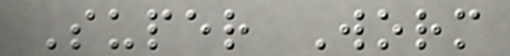Super Worm
